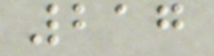217
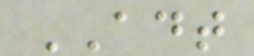ADT
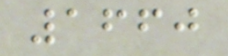1660
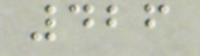426
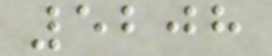5208
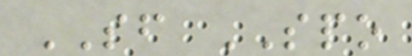SF SPO
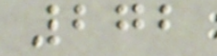272
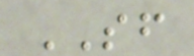SF
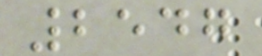2547
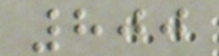800
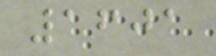1601
